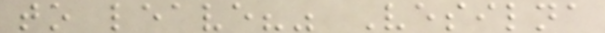to leave?" Vesilna
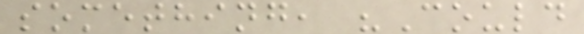something, "Could
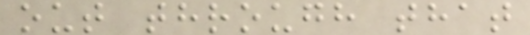out through that
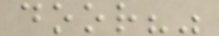door?"
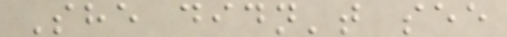She didn't see
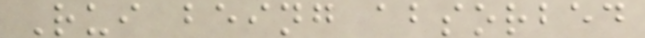Rui being absorbed
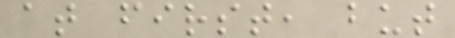at first, but
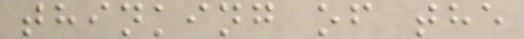thinking of the
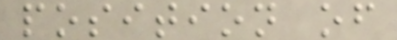position of
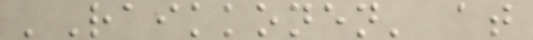'Raikkonen' at
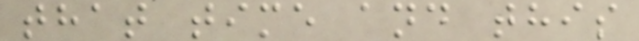that time and this
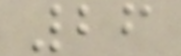26
